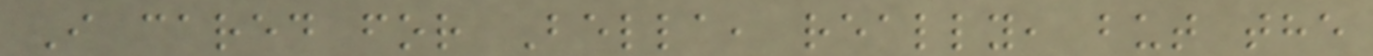I cared for Bella, really, but the
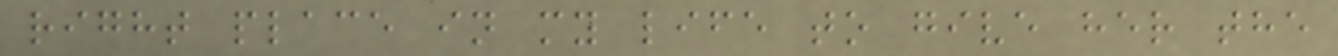right place in my life to give her the
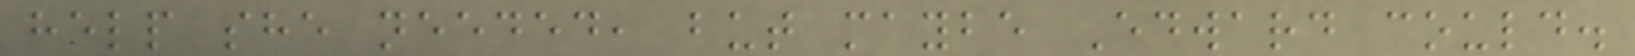help she needed, but maybe Edward could.
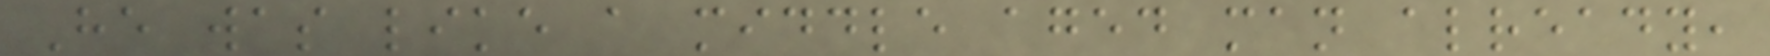He was like a middle aged man already,
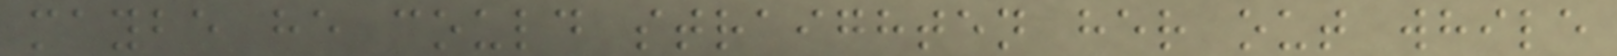maybe he could straighten her out while
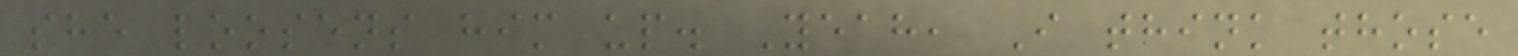she loosens him up. Yeah, I think those
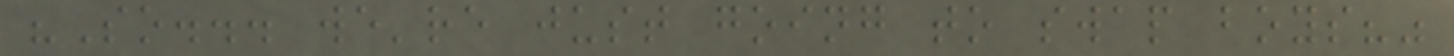"So... we're just going to swap boys?"
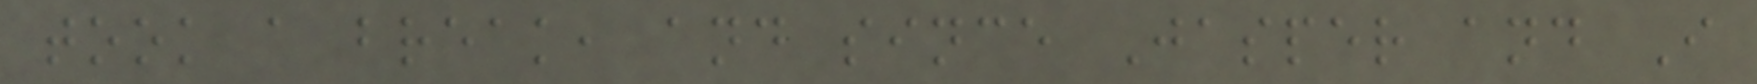took a break, and since Jasper and I
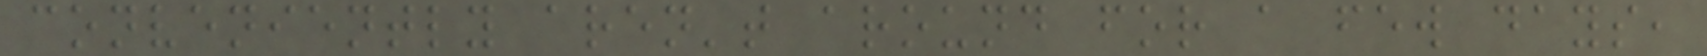conveniently aren't around for a few days,
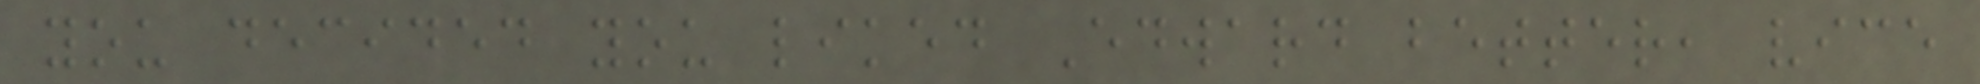you decided you liked Edward better, vice
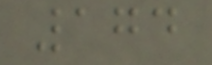174
